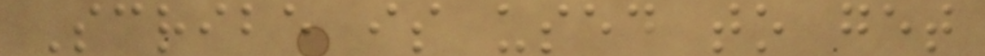Scribe is used to get
